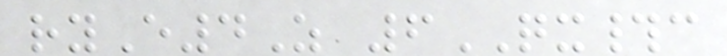ryE4Z 6QX#c
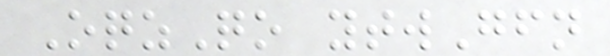OqzQo ytwGfn
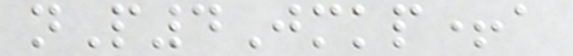nP4Jmkp+a
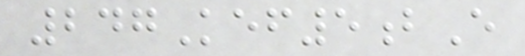247Kef5bE
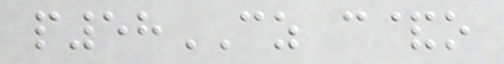p58CZ c&o
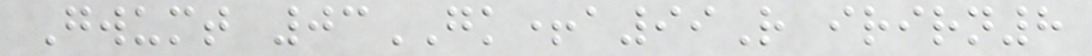Gwumt 03GK+a99R irirn8
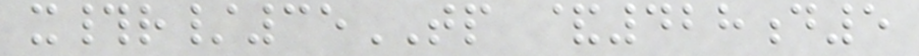x#r/35TP &428d5
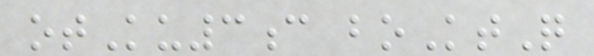otKu3c boKtQ
